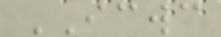ICWC
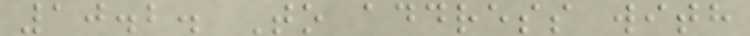10.2. To address with
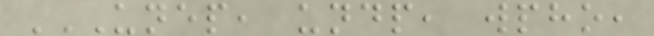UNEP, UNDP, WPHO,
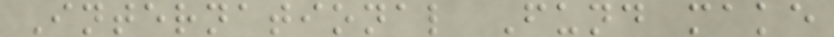International Fund make
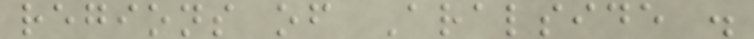regions of Aralside .
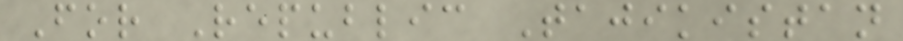For Republic Tajikistan
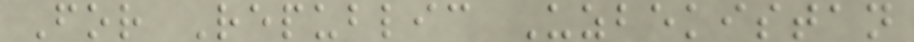For Republic Uzbekistan
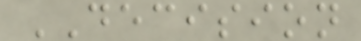DECISION
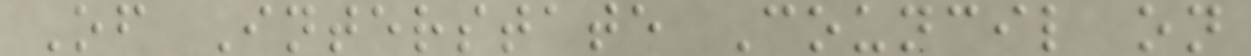Of Interstate Council on
